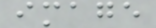image
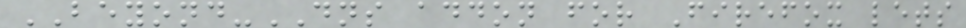BEYOND-DNS addon for Firefox lets
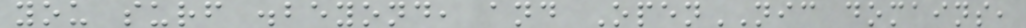you surf .beyond, and OpenNIC domains,
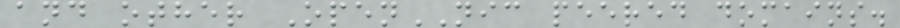and other OpenNIC peered domains.
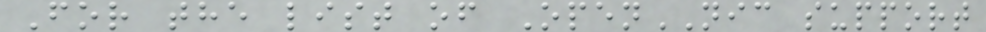For the list of OpenNIC support
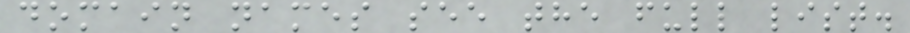domain names see the full list.
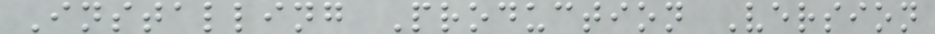Installing Production Version
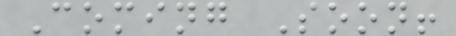Coming Soon!
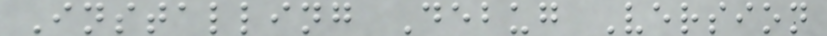Installing Debug Version
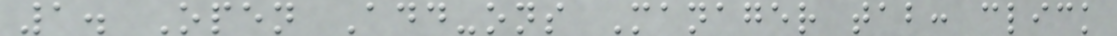1. Open Add-ons Manager tab: click
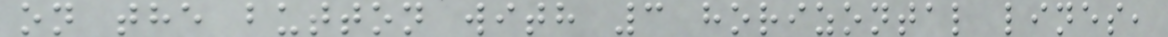on the button with 3 horizontal lines,
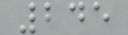245
